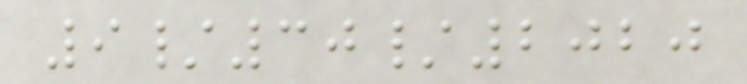9/30/2020
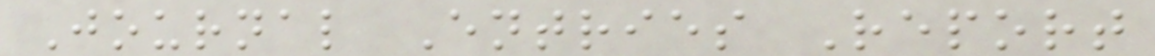Journal Entries Report
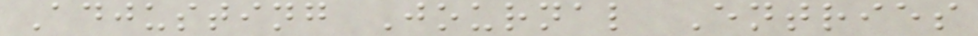Adjusting Journal Entries
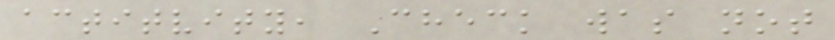actitvity, Check was not
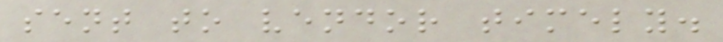sent to vendor timely.
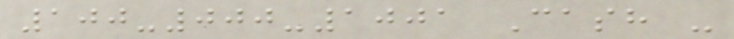100-000-1001 Cash -
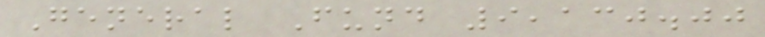General Fund 9,130.00
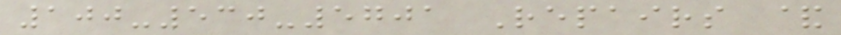100-530-5701 Repairs &
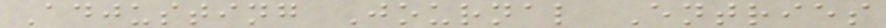Adjusting Journal Entries
